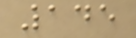145
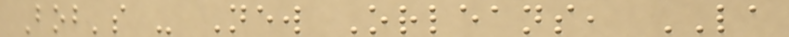Bob's - New Orleans, LA
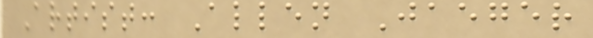Artist: Allen Jaeger
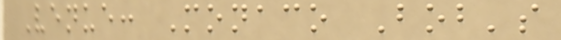Venue: Monaco Bob's
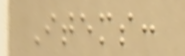Items:
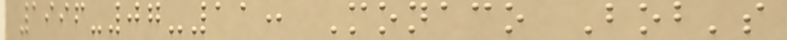1996-07-11: Monaco Bob's
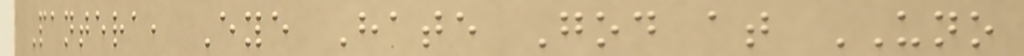Pantera, Eye Hate God at UNO
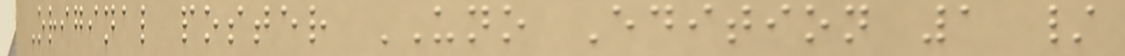Original poster UNO Edition 1 /
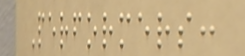Performers:
